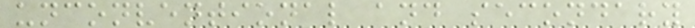unconventional and secondary
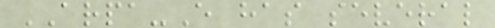ARPA-E has several
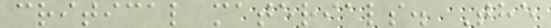critical materials. The
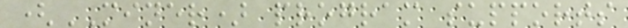(MINER) program supports
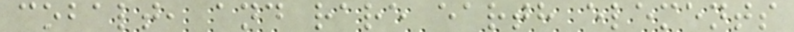cobalt, and rare earth elements
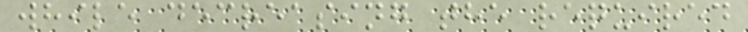while decreasing the required
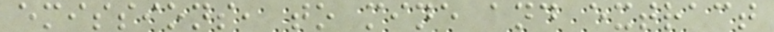emissions, to mine and extract
